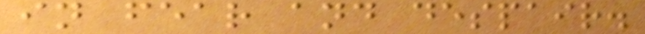in fear and despair.
